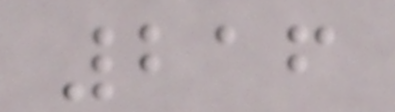216
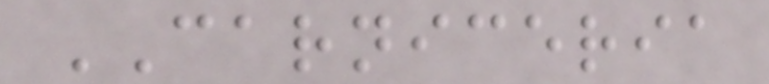CARNICERIA
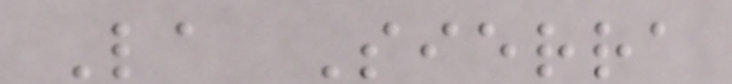La Sierra
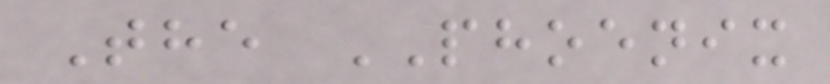The PHOENIX
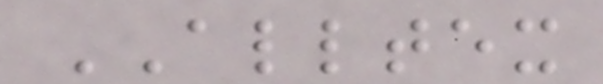ALLTEX
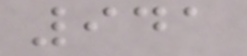941
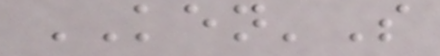KEN'S
